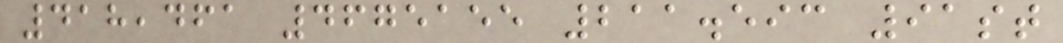418,461 4675155 211.593 91st
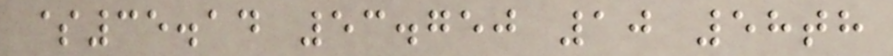$35.14 53.750 10 58th
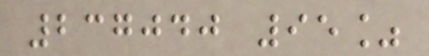237040 95%
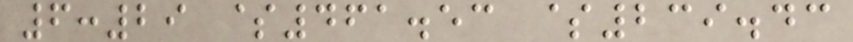6:29 $461.53 $239.43
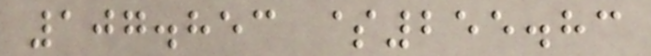107.853 $255.83
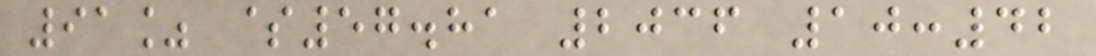91% $57.81 2036 10:42
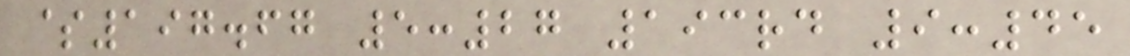$197.67 5:27 193rd 9:45
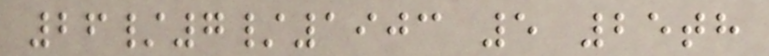26/7/1903 5 25th
